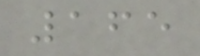165
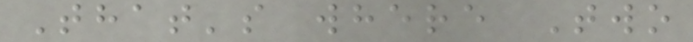That's where Two
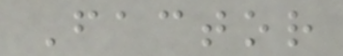Factor
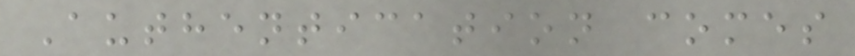Authentication comes
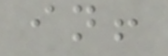in!
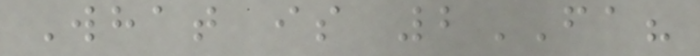What is 2FA?
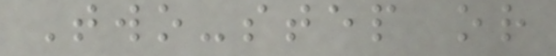Two-step or
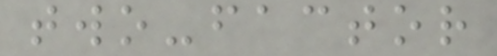two-factor
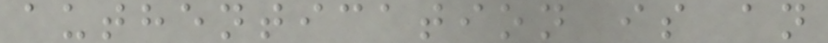authentication is an
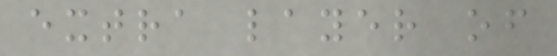extra layer of
